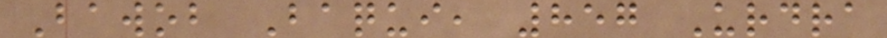Bawob Baqui, 857 Urdra
